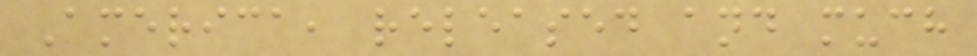America, released and much
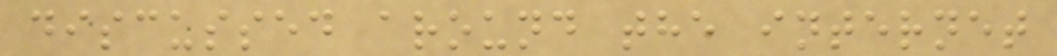discussed around the internet
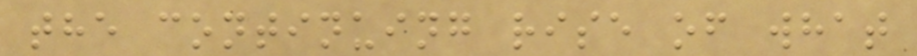the continuing rise of what
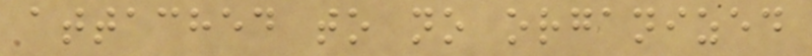attached to no organized
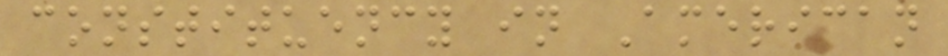constituency in American
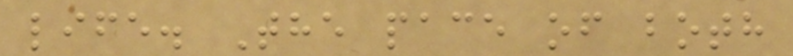life. The pace of both
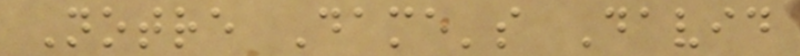Notre Dame's David
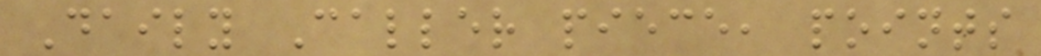Daily Caller piece, points
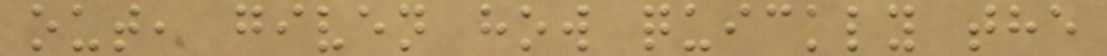out, given how quickly the
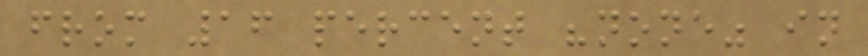from 16 percent "none" in
